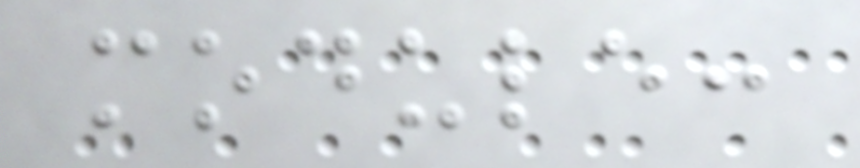module:
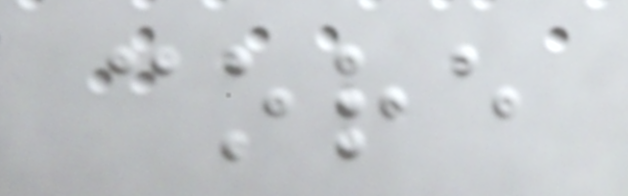core
